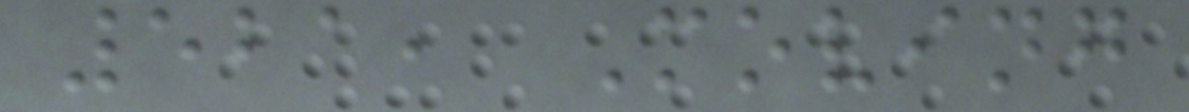521, Moving
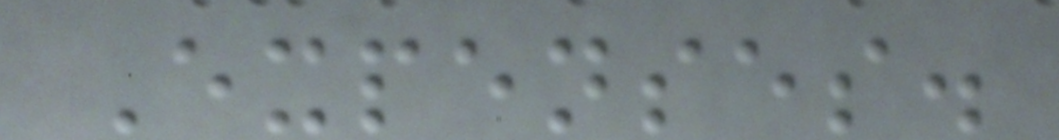Expenses.
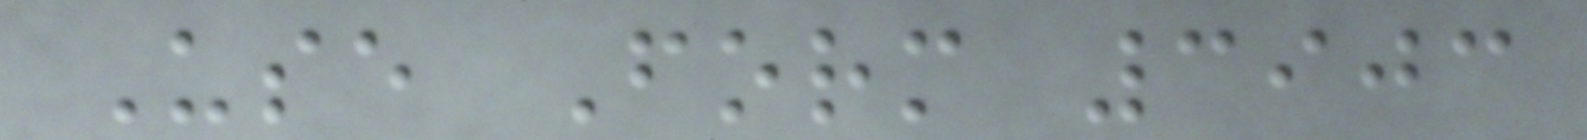Use Form 3903
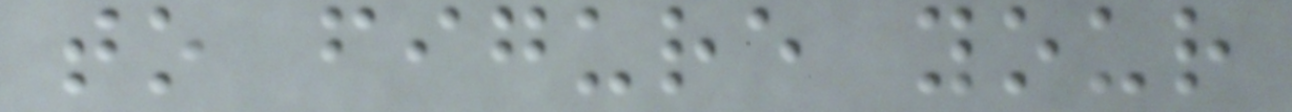to figure your
